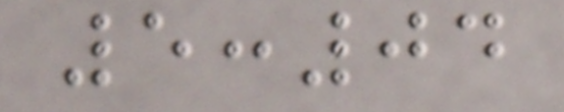5:04
